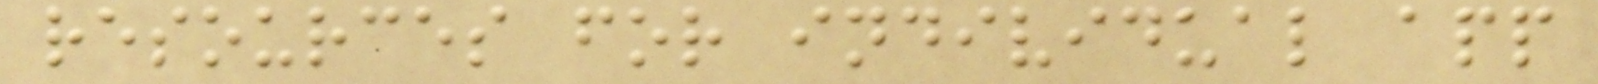resources for individual app
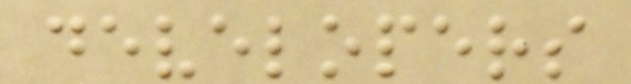developers
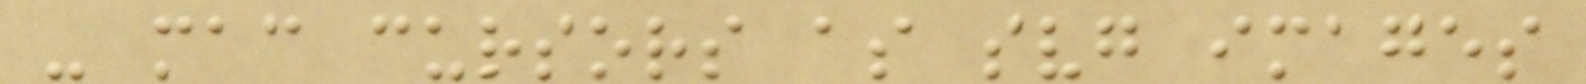- mac cursors as svg images
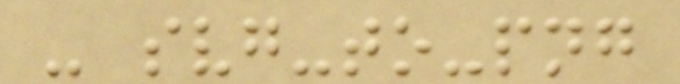- svg-to-png
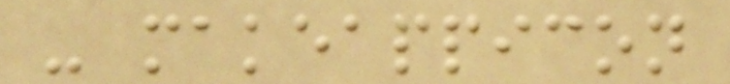- makeappicon
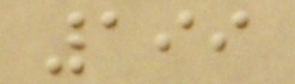199
